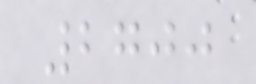2700
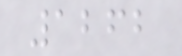1262
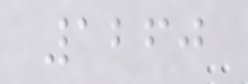1260
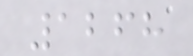1268
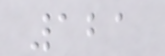121
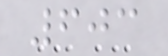603
